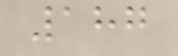187
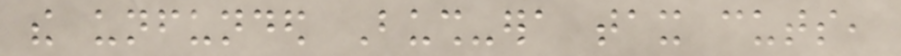the unfunded Bush-era tax cuts,
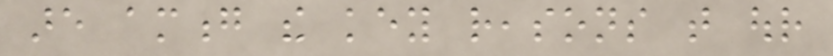are among the key reasons that our
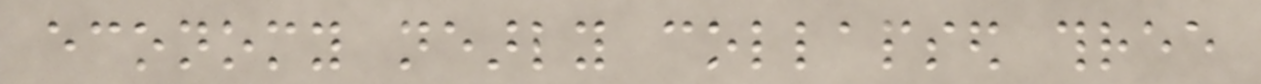economy nearly collapsed three
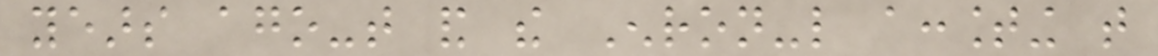years ago-that and the Enron-like accounting that
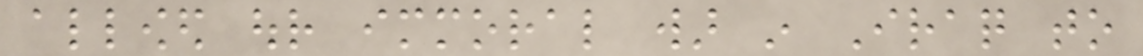allowed our immoral war in Iraq to
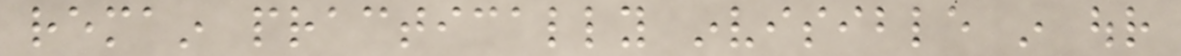remain practically invisible in our
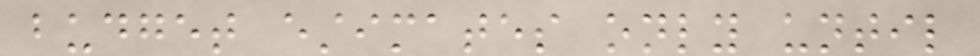budget estimates only until
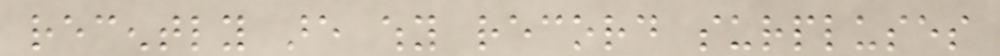recently are why record surpluses
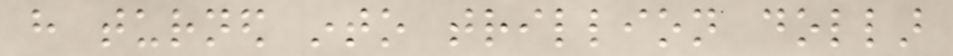have turned into trillion dollar
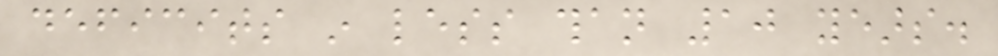deficits in less than 10 years.
